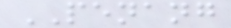PENANG
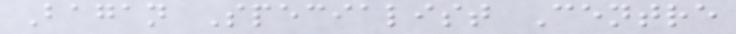Bagan Specialist Centre
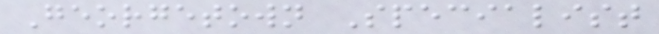Georgetown Specialist
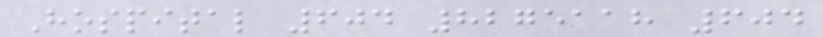Hospital 604 8275118 604
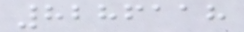8286118
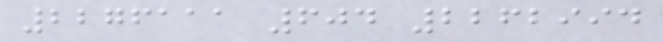2276111 604 2262994
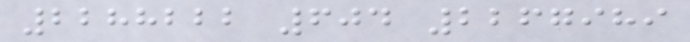2288222 604 2267989
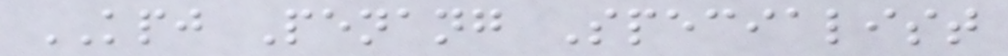KPJ Penang Specialist
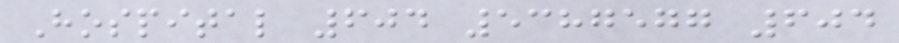Hospital 604 5387577 604
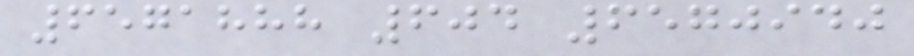6571888 604 6570940
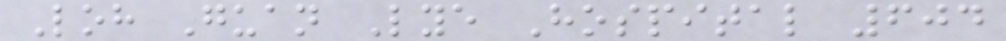Loh Guan Lye Hospital 604
